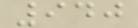940
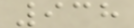938
